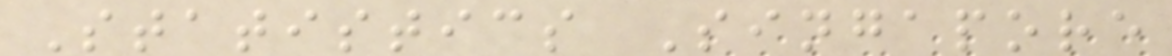Statistics Singapore
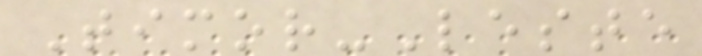Timor-Leste
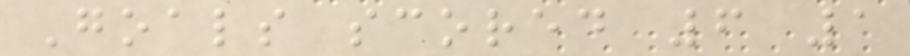Goals scored 6 1
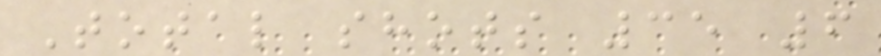Total shots 35 6
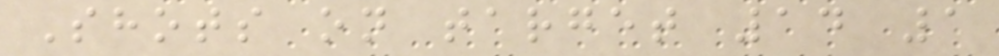Shots on target 14 1
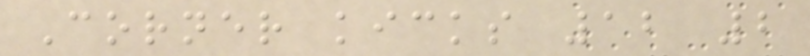Corner kicks 12 2
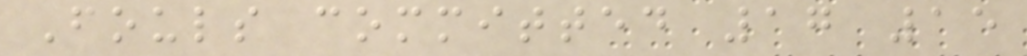Fouls committed 17 15
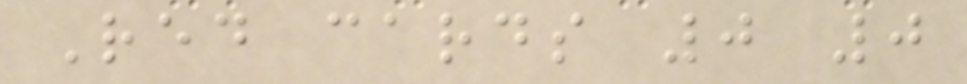Red cards 0 0
